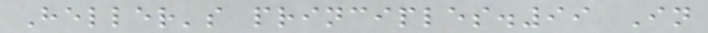Heller's principles.99 In
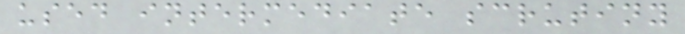used intermediate scrutiny
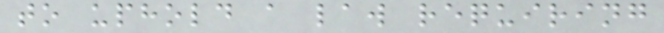to uphold a law requiring
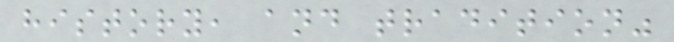history, and tradition"
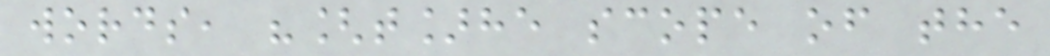words, "[t]he scope of the
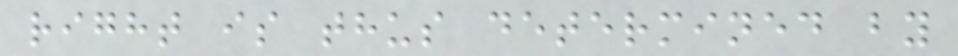right is thus determined by
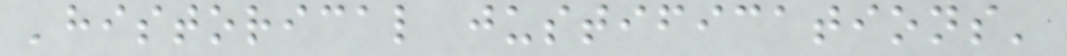'historical justifications'
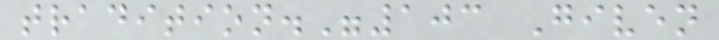tradition."103 Given
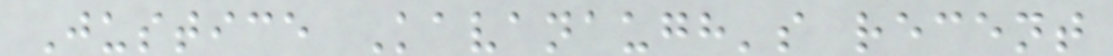Justice Kavanaugh's recent
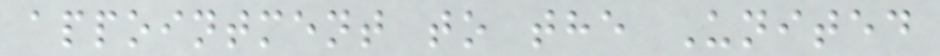appointment to the United
